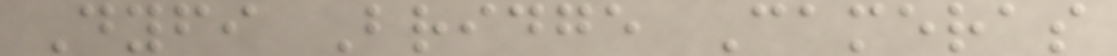Dyfi Bridge Cameras
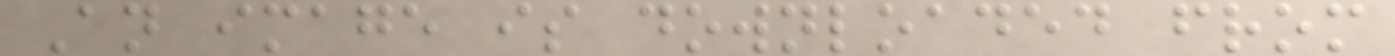An image is downloaded from
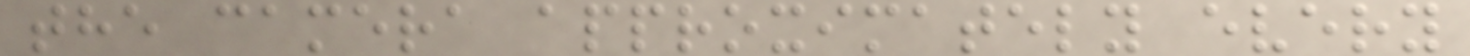the camera approximately every
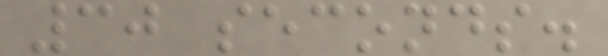30 seconds.
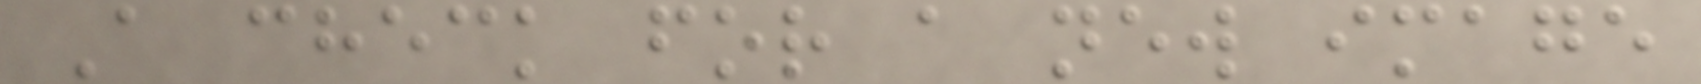A check for a new image
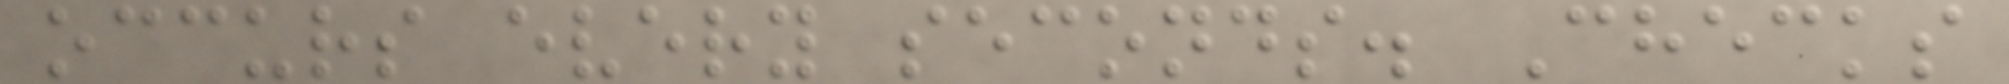occurs every seconds. Checks
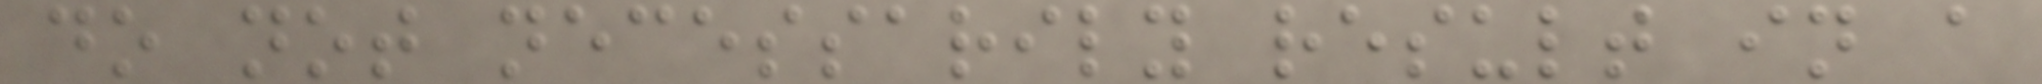do not necessarily result in a
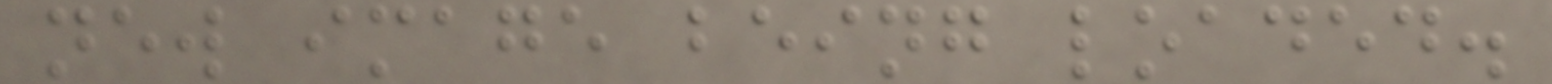new image being loaded.
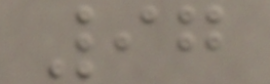97
